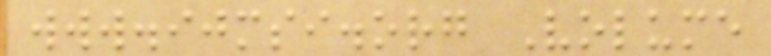www.ijmsi.org Volume
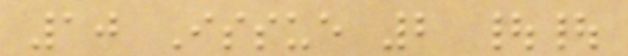10 Issue 2 ||
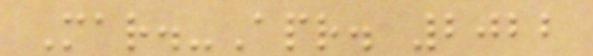Mar.-Apr. 2022
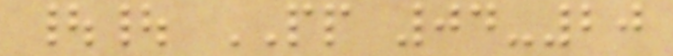|| PP 04-20
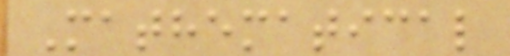Mathematical
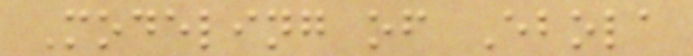Modeling of Ebola
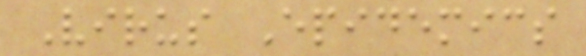Virus Epidemics
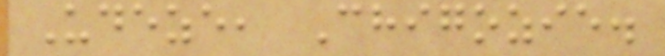Udeze, Chigozie.
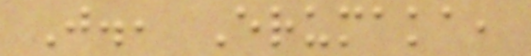J., Erumaka,
